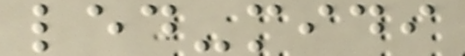led-midi
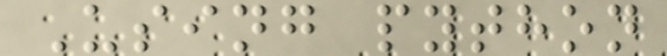Using python
